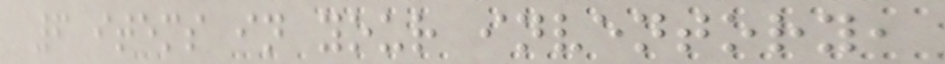6 items in your inventory,
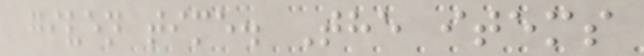given time. The items
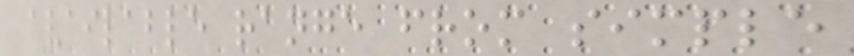available range from simple
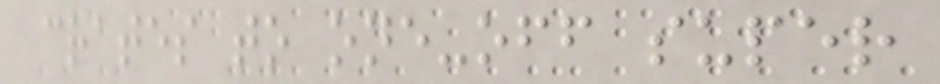crates to one-off super
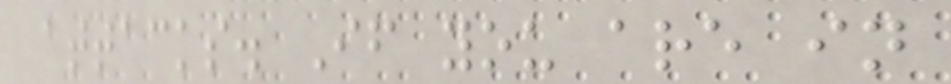attacks. If you are in
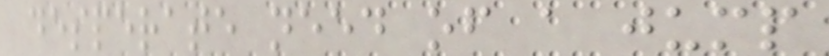desperate need of a jump
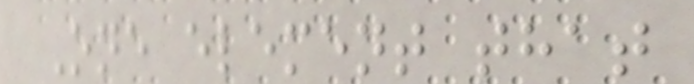One element that
